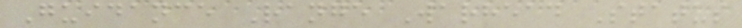Guidance Range Warhead Status
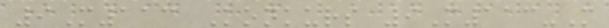9M113 Konkurs 9M113-M
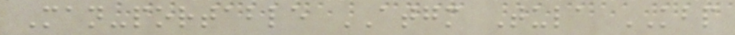Man-portable ATGM Tula KBP
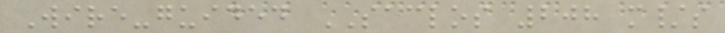Wire-guided SACLOS 208 m/s
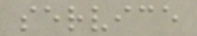service
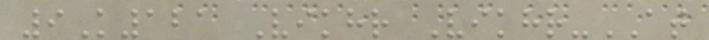9K121 Vikhr Vikhr-AT
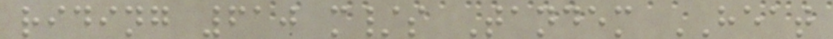riding 610 m/s Tandem HEAT
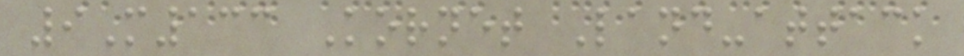9M133 Kornet Land-attack
